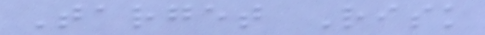Target Risk
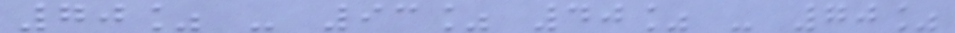70% - 93% 40% - 70%
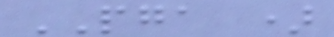PGA )
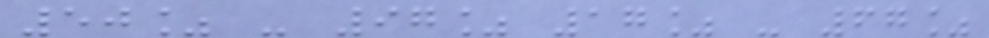50% - 97% 17% - 67%
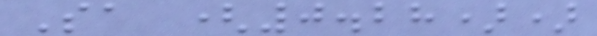Sa (0.28))
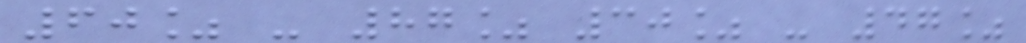60% - 87% 30% - 47%
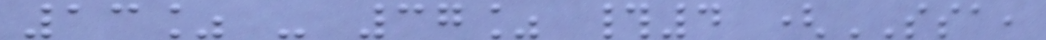13% - 37% #4 (SSA,
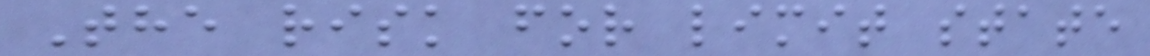The risk for limit state
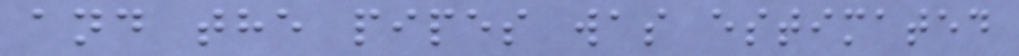and the pipes was estimated
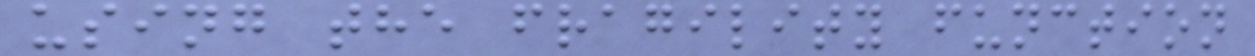using the fragility function
